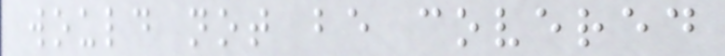would not be covered
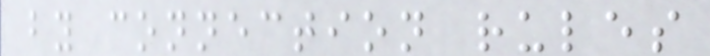by connection rules
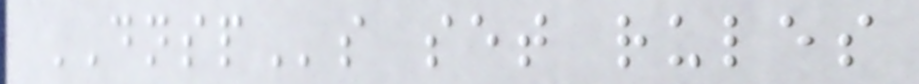DNSPs set rules
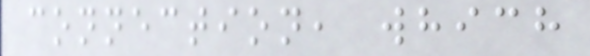connection, which
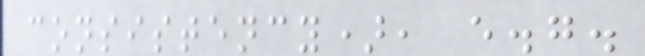consistency), e.g.
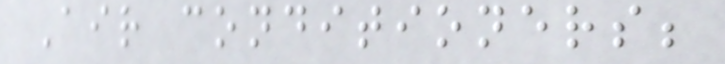Air conditioners;
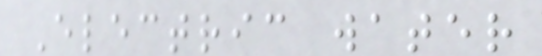Electric water
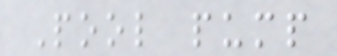Pool pump
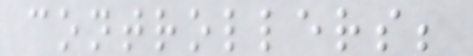controllers;
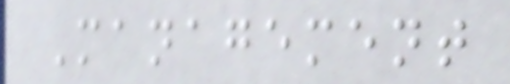Management
